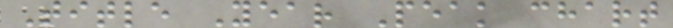Title Year Peak chart
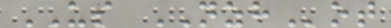US NZHot
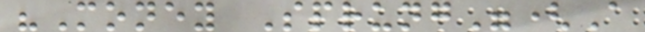"Money Sprung"(A
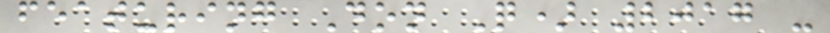featuring Don Q) 2017 -
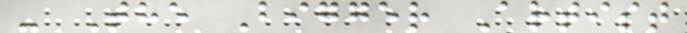- The Bigger Artist
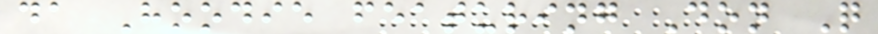da Hoodie featuring Don Q
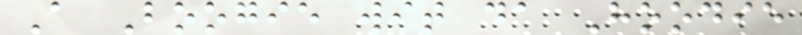A Boogie wit da Hoodie
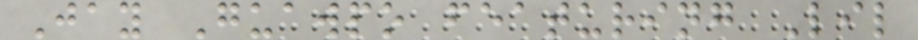Jay Guawpo featuring Lil
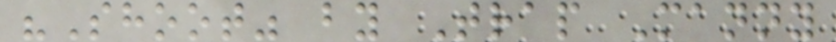"Shoot" by Trap Manny
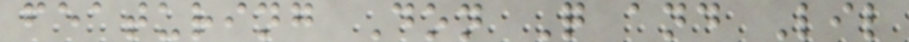featuring Don Q and Lil
